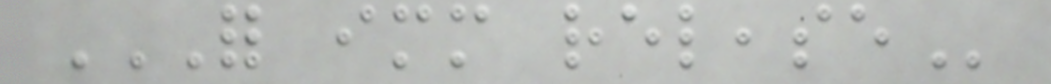FOR IMMEDIATE RELEASE
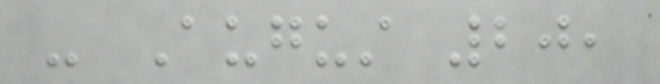- August 20,
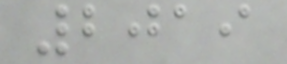2019
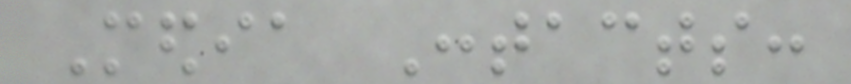Media Contacts:
